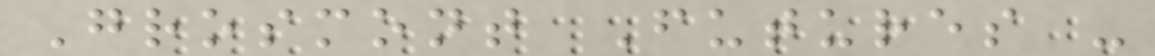Grosmont Futures -
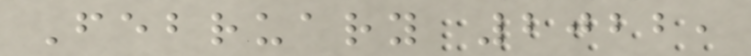February 2022,
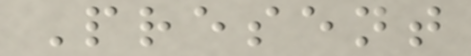Present
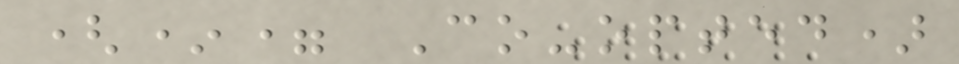(*= Co-opted)
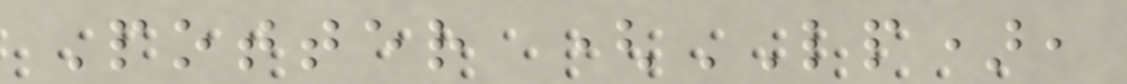Potter (LP),
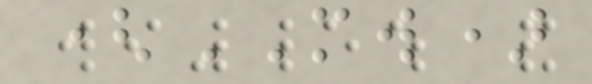(MW)
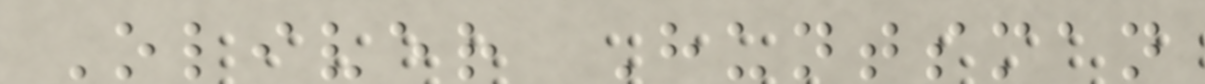Oliver Huntsman
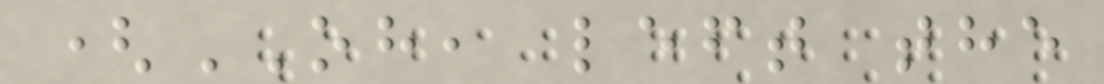(OH, left the
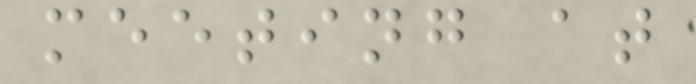meeting at
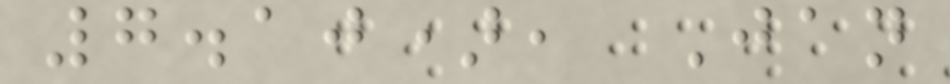7.10), Jan
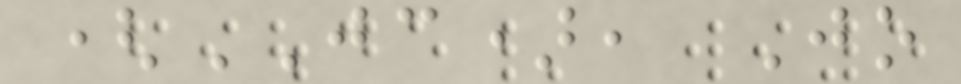(JC), Jo
